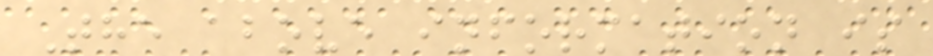The above information is
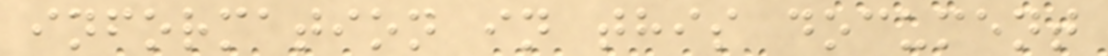information in this document
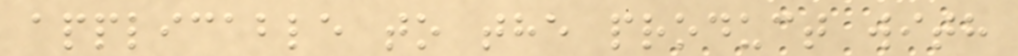applicable to the product with
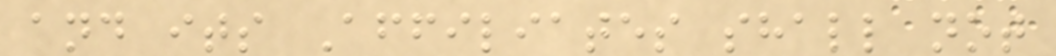and its Affiliates shall not
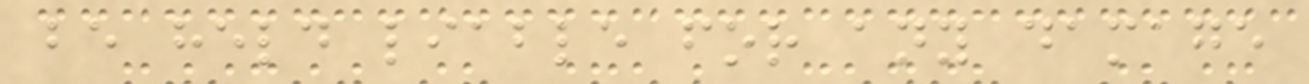be held liable for any damage
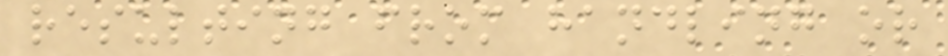resulting from handling or
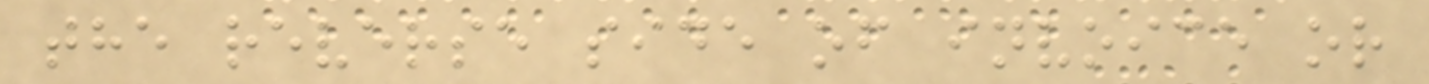the reverse side of invoice or
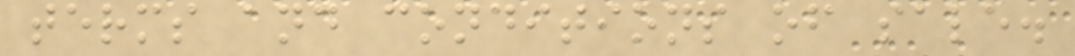terms and conditions of sale.
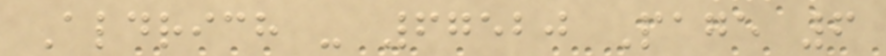Aldrich - 67520 Page 6
